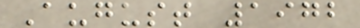August 1972
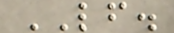LF.
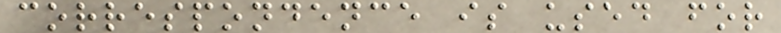correspondence is used for
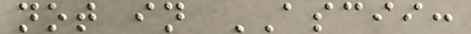not in ASCII:
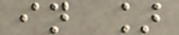in ]
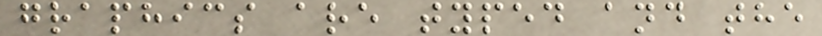graphics are typed and the
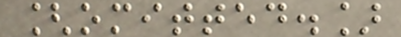[omitted.]
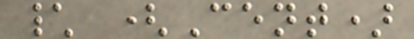\ (Cent)
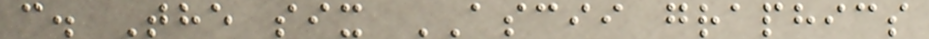c. The six ASCII graphics
